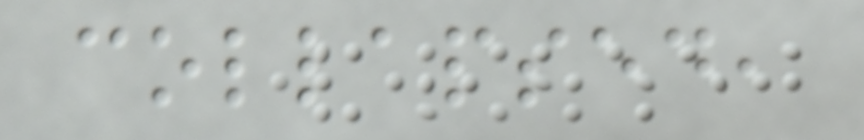collapsed,
